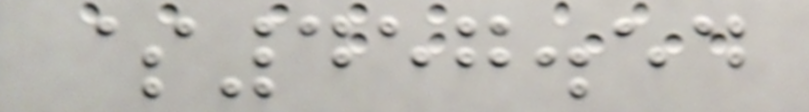$457.54
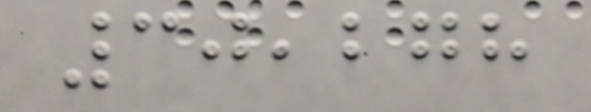30,278
